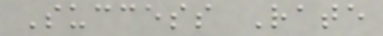Success Rate
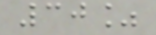30%
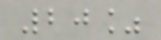20%
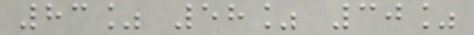83% 58% 30%
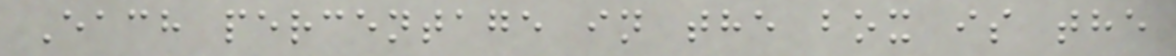Each percentage in the box is the
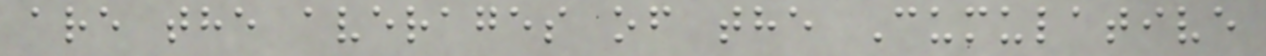are the averages of the Cumulative
